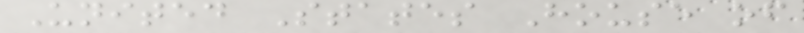United States House of
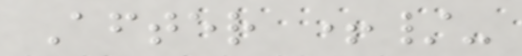After +/-
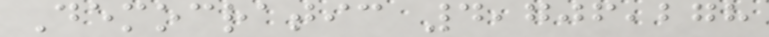Democratic 4,706,278
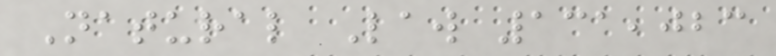Natural Law 131,023
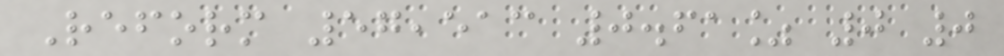Reform 57,513 0.61% 0 0
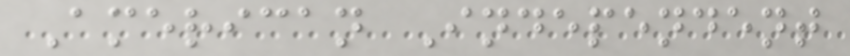American Independent
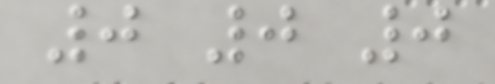0 0 0
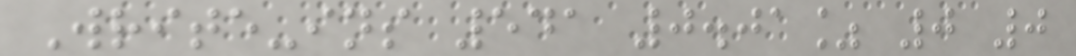Write-ins 541 0.01% 0 0
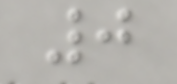0
